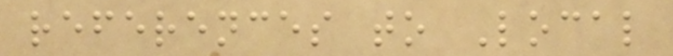references to Local
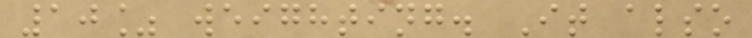10% weighting. It also
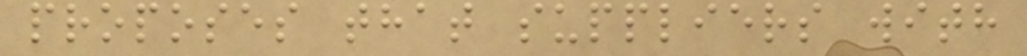proposes that suppliers with
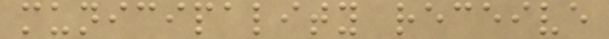municipality receive
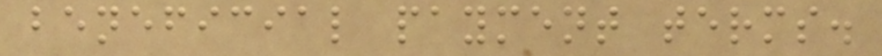beneficial payment terms.
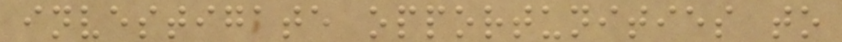investigate opportunities to
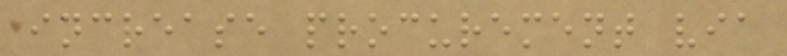increase procurement via
